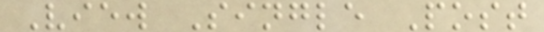View Single Post
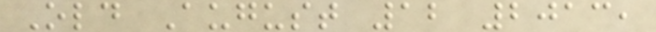Old August 12 2013,
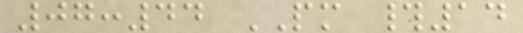07:44 PM #14
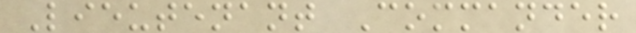Lieutenant Commander
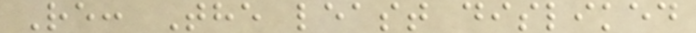Re: The least disliked
